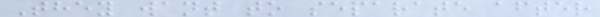They want to separate after
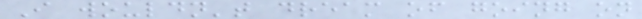I wouldn't dream of going on
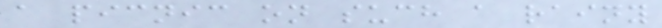a picnic on such a rainy
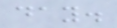day.
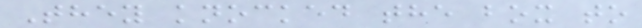They knocked the box to
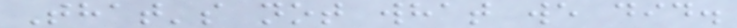That's not what we did.
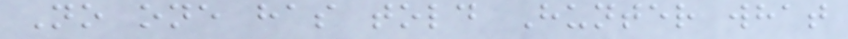No one has told Hunter what
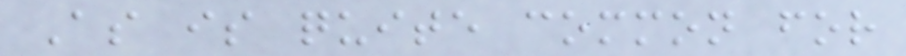As is quite common for
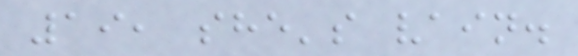19, she's vain.
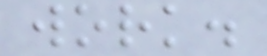work.
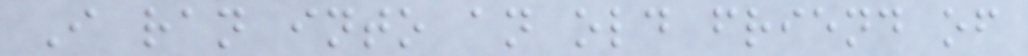I ran into an old friend of
